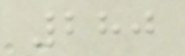280
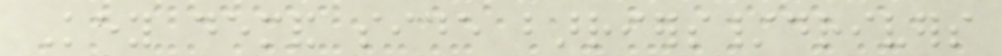Key demand side barriers/drivers
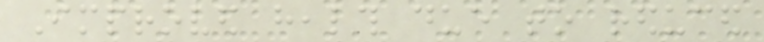Improved health due to reduced
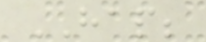HAP;
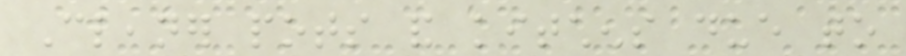Cleaner pots and kitchens due to
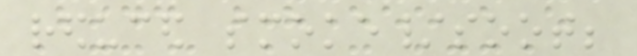reduced smoke/soot;
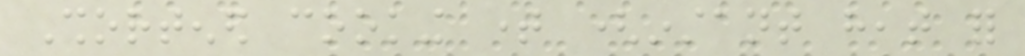Shortened cooking time (instant heat for
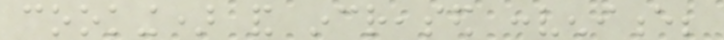cooking) and increased convenience;
